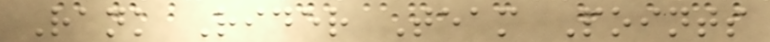Rank Rider Team Points
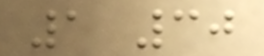1 30
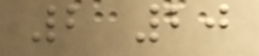2 20
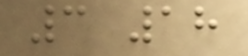3 18
